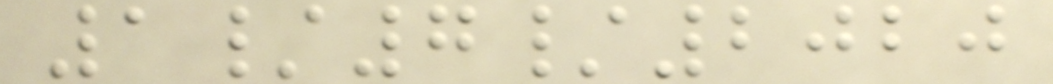1/7/2020
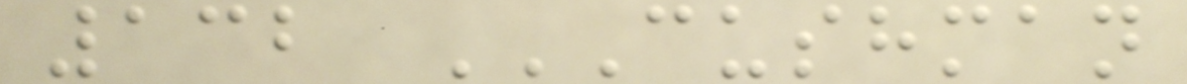132 CUSHMAN
